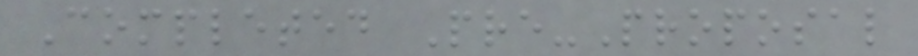Completed Pre-Proposal
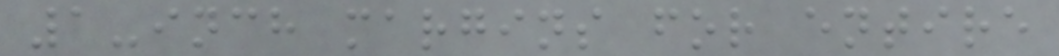1-inch margins for entire
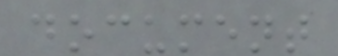document
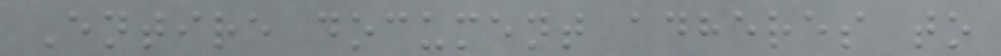Entire document adheres to
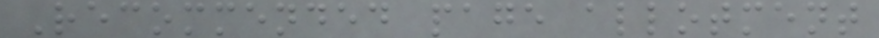Recommended page allotment
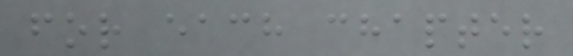for each chapter
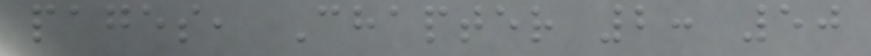pages, Chapter 2: 50
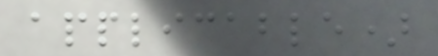applicable)
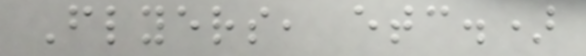Flyers, etc.)
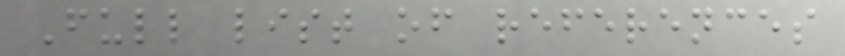Full list of references
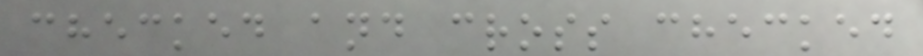checked and cross checked
